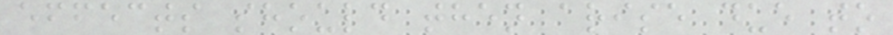effects should then arise due to
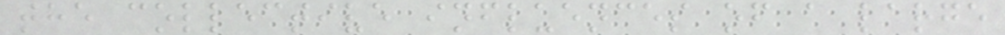the collective influences of a large
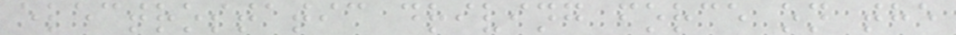electrostatic driving force on the
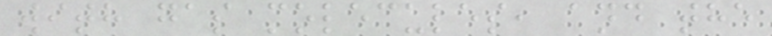with gas molecules, and the
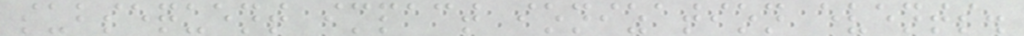subsequent impact ionization events.
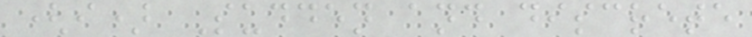(i) Sudden and discrete
